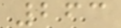263
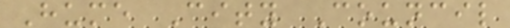Hume City Council
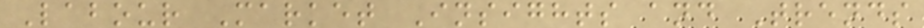Labour Market Insights and Trends
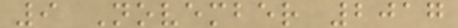9 November 2017
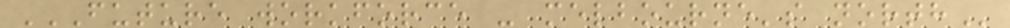FUTURE WORKFORCE - MELBOURNE'S NORTH
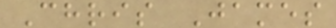Chris James
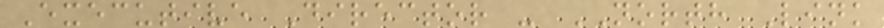Executive Director - NORTH Link
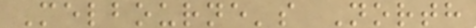Melbourne's North
